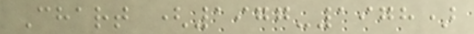Chart (1977-1978)
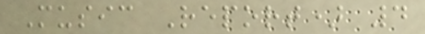Music Report) 4
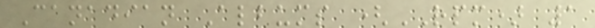Canadian Albums (RPM) 1
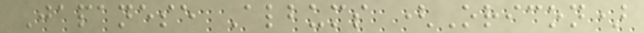Japanese Albums (Oricon)
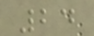24
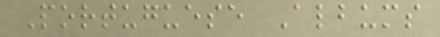Portuguese Albums
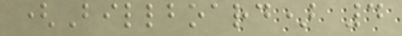(Billboard) 4
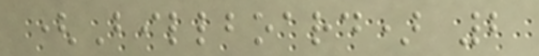(Billboard) 2
